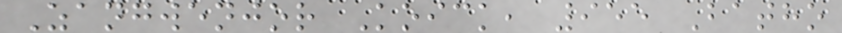Zangwenjor Koick, 955 Batho
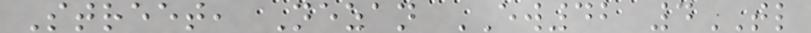Street, Nezan EW42 4TL
